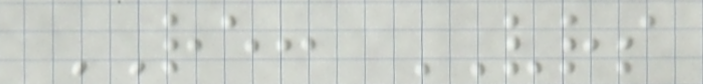RE: VRS
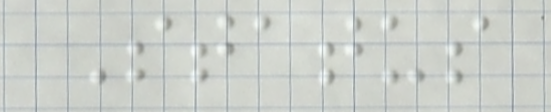Status
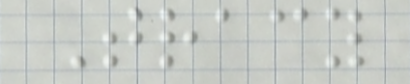Tracy
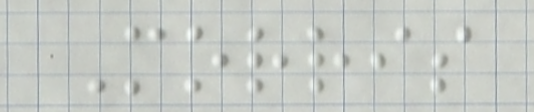Morris
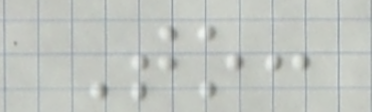To:
